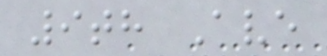9th Ave
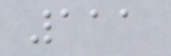111
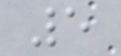5
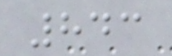843
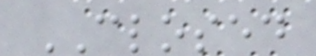CLOSED
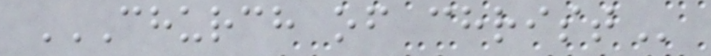CHURCH OF CHRIST
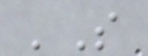'S
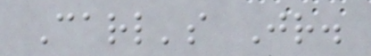Carl's Jr.
